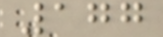177
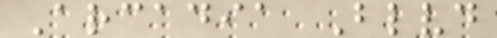Arcadia Blvd
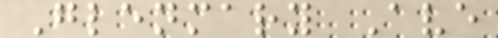Glenmary Ave
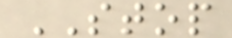STOP
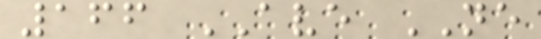166 AVE NE
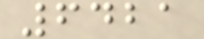6421
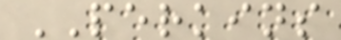PERKINS
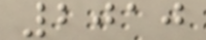2010
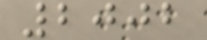2002
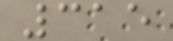315
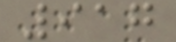917
